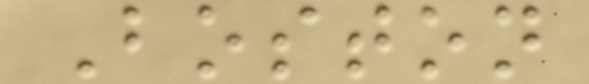Boston
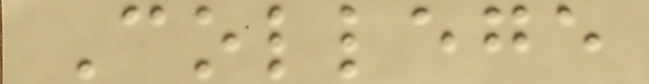College
